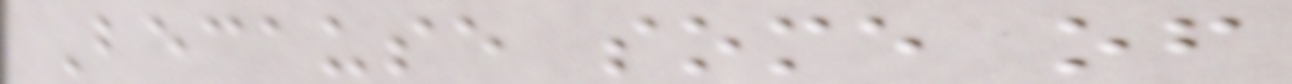Because some of
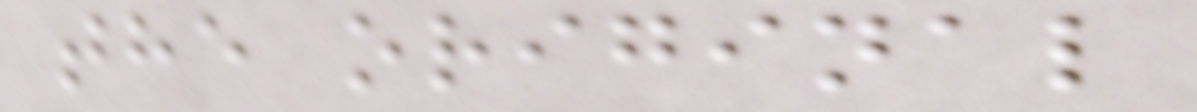the original
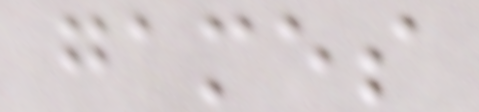games
